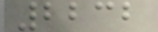2232
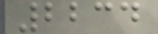2234
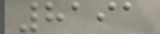8191
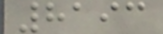8193
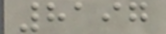8197
